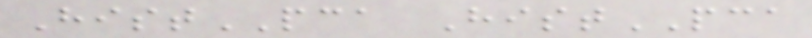HistPCA HistPCA
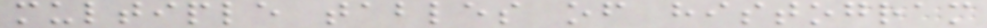multiple tables of histogram
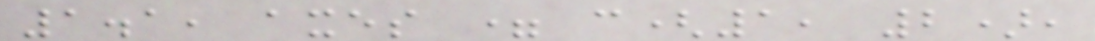1.1, axes = c(1, 2),
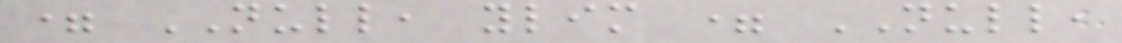= NULL, ylim = NULL,
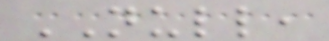NULL,
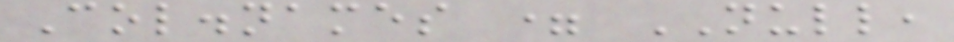Col.names = NULL,
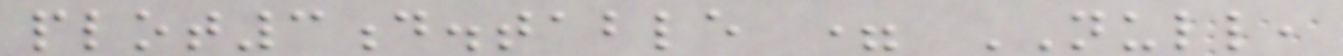plot3d.table = NULL,
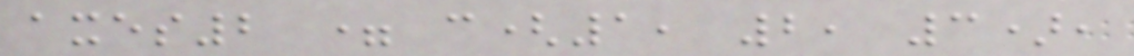axes2 = c(1, 2, 3),
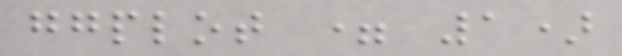ggplot = 1)
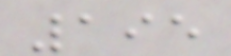195
